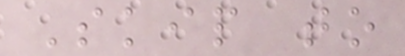Skip to
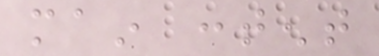main content
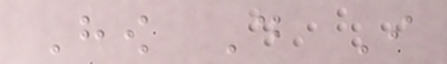How Do I
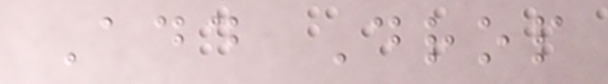Add Drop
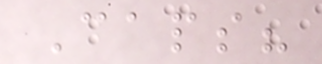Caps?
